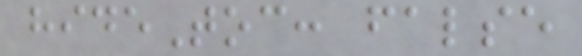hideToc: false
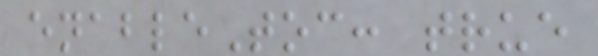enableToc: true
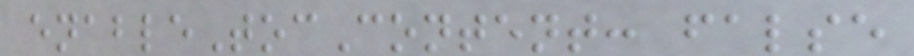enableTocContent: false
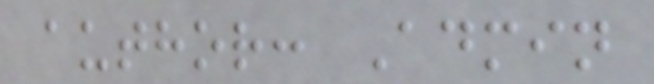author: Admin
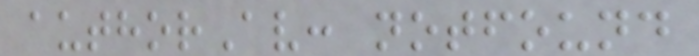authorAv: notfound
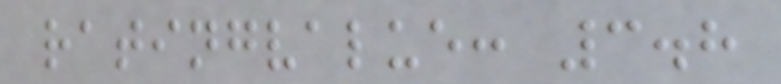ratingvalue: 3.8
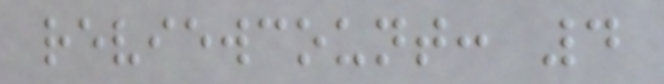reviewcount: 4
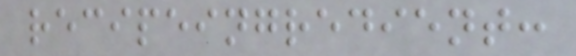recipeingredient:
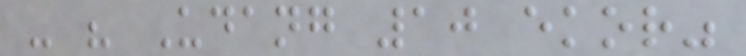- " Udang 10 ekor"
